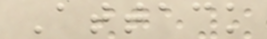Attack
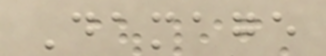Damage
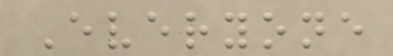Everyone
